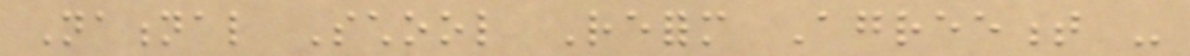National School Reform Agreement -
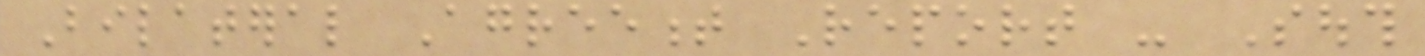Bilateral Agreement Report - South
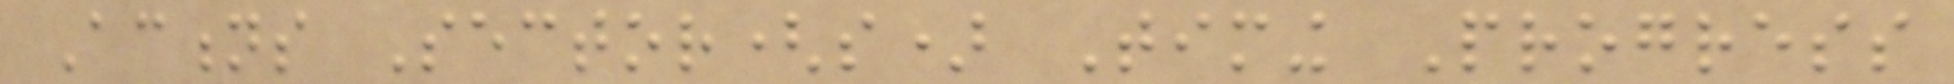Actions Sector(s) Timing Progress
